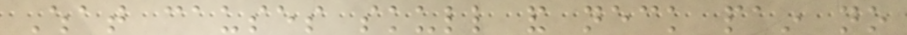What causes skull and neck pain no
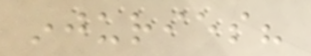injuries?
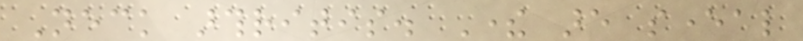Neck arthritis. There are several
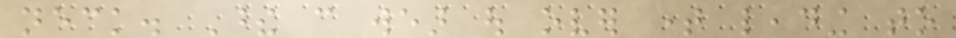neck. These can wear out over time leading to
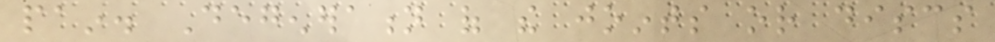pain. Degeneration of the joints or discs
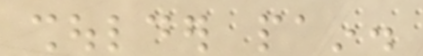shoulder pain.
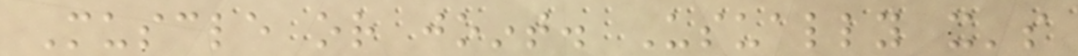Muscle or joint. Usually it's
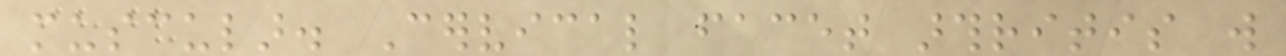muscular. Cervical facet arthritis will
